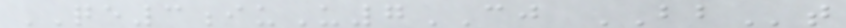QE3iuU7CJ BBt
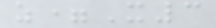z=X3
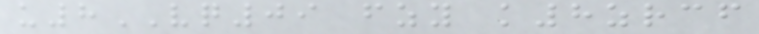u8VQ09 fzy k8zrcf
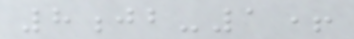8jb-1+
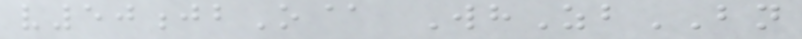v50jbO@ WhZbBN
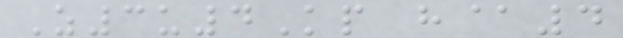Z3u4Kp h@4
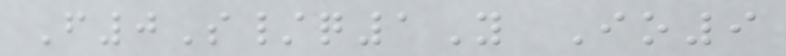F0S/q1Y Io9
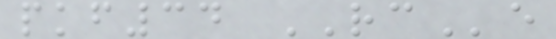pkf34 RCe
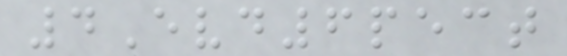4Evd6pect
